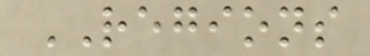REGIONS
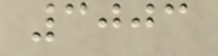3003
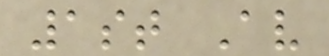1st Av
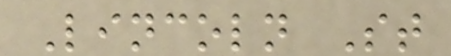Lincoln St
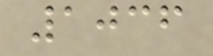1036
